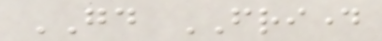GOOD FRIDAY
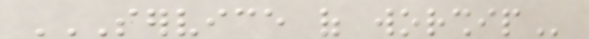SERVICE OF WORSHIP
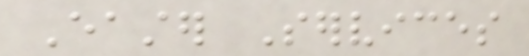Easter Services
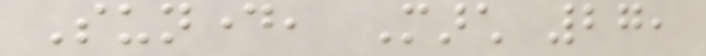Sunday, March 27,
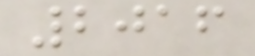2016
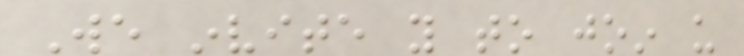We invite you to join us
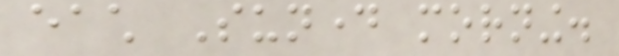each Sunday morning.
